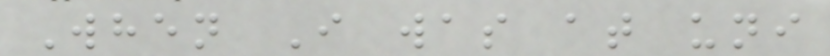When I was at uni
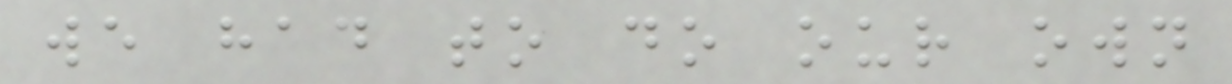we had to do our own
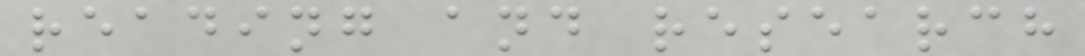reading and research
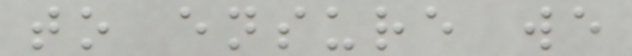to ensure we
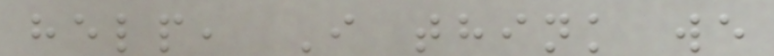help, I think we
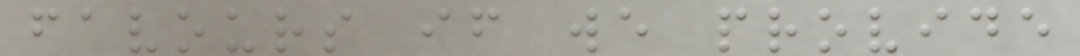favours if we provide
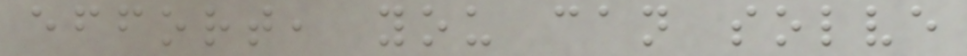effort, you can solve
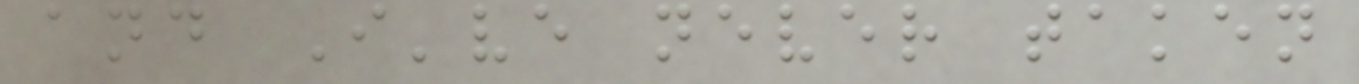and I've never taken
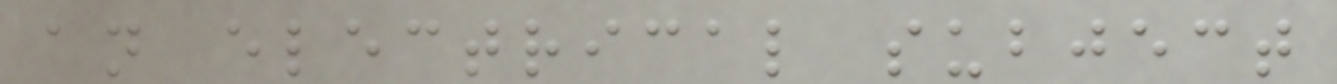an electrical subject
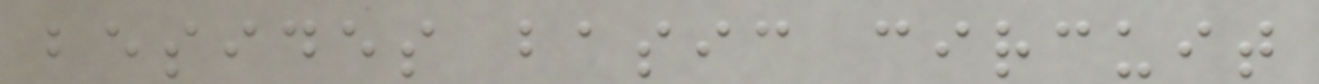besides basic circuit
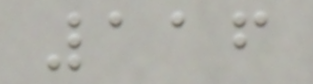116
